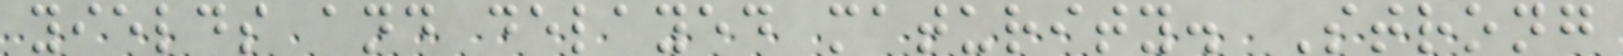yields and delayed maturity. Strong
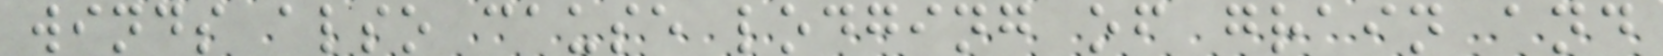winds also cause lodging of grain and
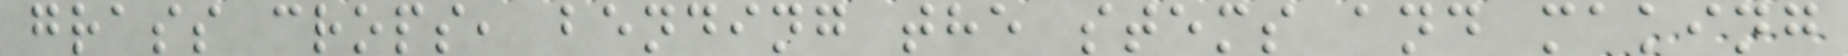grass crops, bending the stems and making
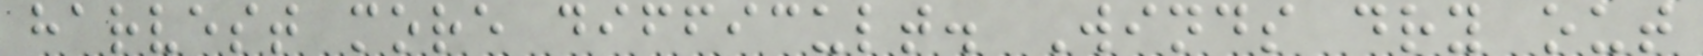harvest more difficult. Winds dry out
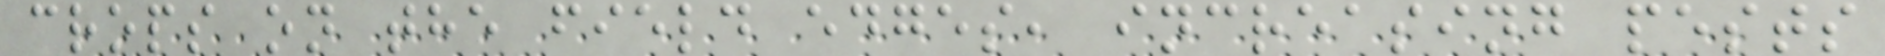crops on the field edges, increasing pests
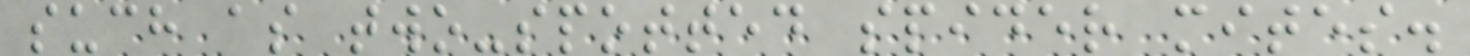such as two-spotted spider mites.
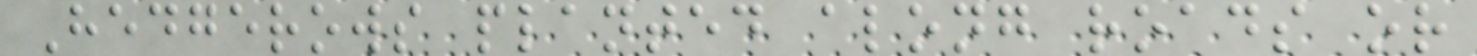Hedgerows planted along roads or
